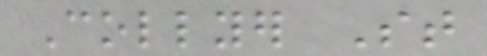Collyer St
